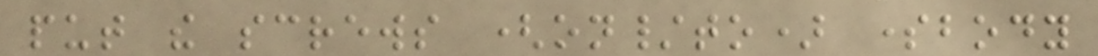put the screws (on/to) somebody
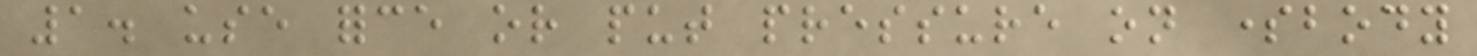1. use force or put pressure on somebody
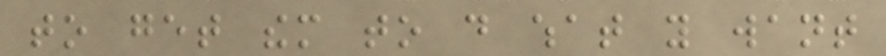to get them to do what you want
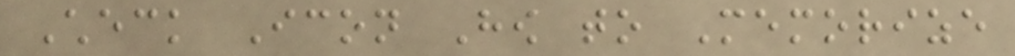Check Icon How to Memorize
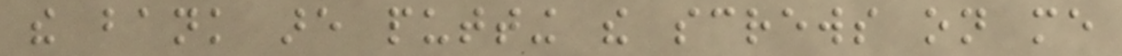the bank are putting the screws on me
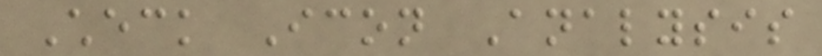Check Icon Analysis
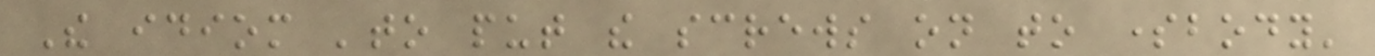The idiom 'to put the screws on to somebody'
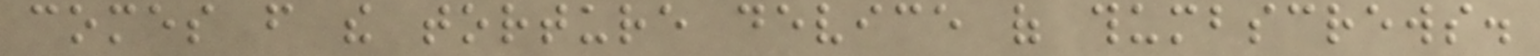comes from the torture device of thumbscrews.
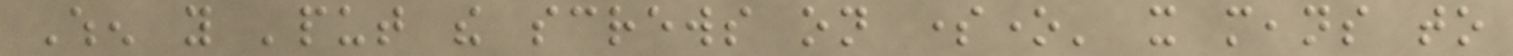When you 'put the screws on someone' it means to
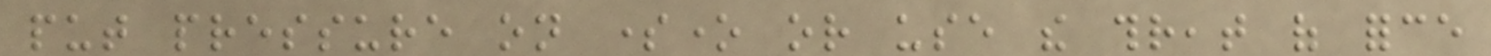put pressure on someone or use the threat of force
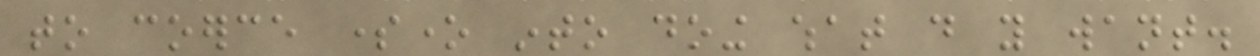to coerce someone into doing what do you want.
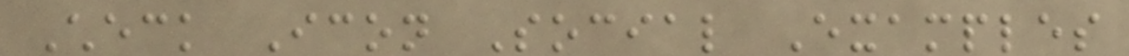Check Icon Social Examples
